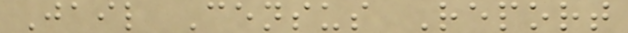Jail Census Report
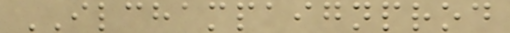ILCHAMPAIGNPROD
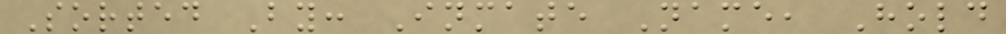Sorted By: Inmate Name, Hold
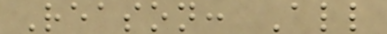Reason: All
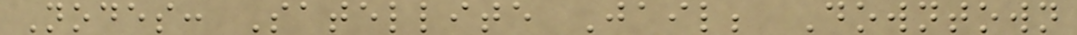Nodes: Satellite Jail; Downtown
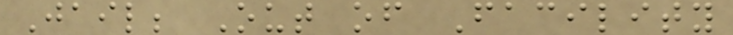Jail; Out of Facility
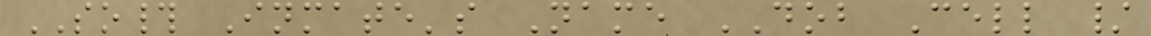SO# Inmate's Name DOB Cell /
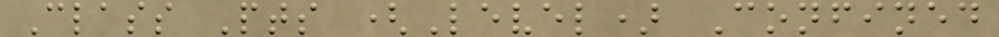Class Pts (Level) Confined
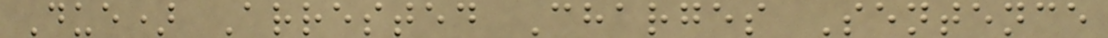Due) Arrested Charges Sentence
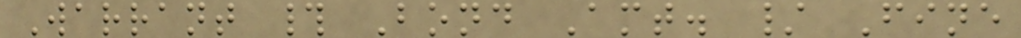Warrant # Bond Amt. / Fine
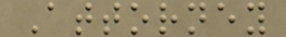Attorney
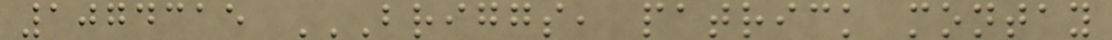1074315 BRIGGS, PATRICK MONTAY
